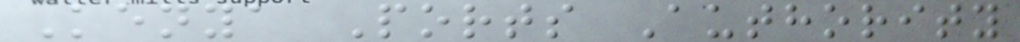Kenya Ports Authority
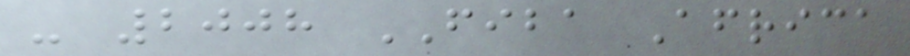- 2008 FIBA Africa
